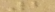2
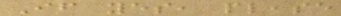If yes, please
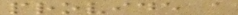provide a
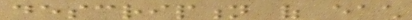description of each
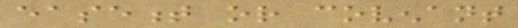easement or covenant
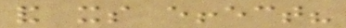and its effect?
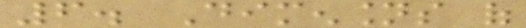6. Dimensions of
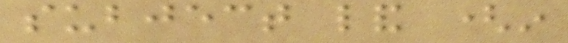subject land (in
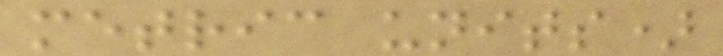metric units)
